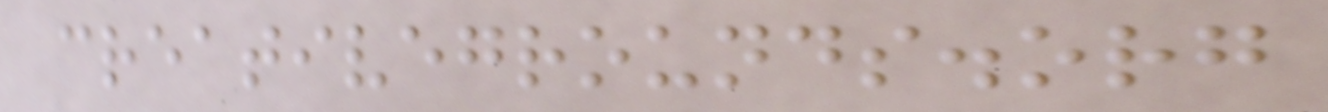creativegrounds.org
